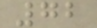72
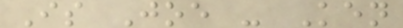Is Joe - Ken
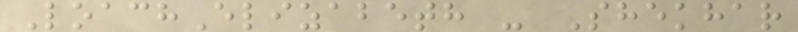LoachElizabeth - Shekhar
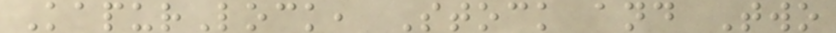KapurLock, Stock and Two
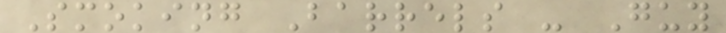Smoking Barrels - Guy
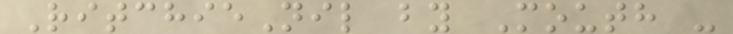RitchieNil by Mouth -
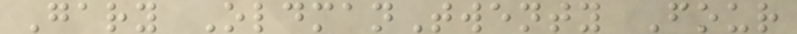Gary OldmanTwenty Four
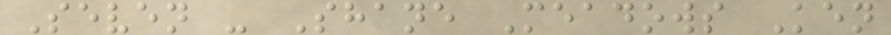Seven - Shane Meadows Ken
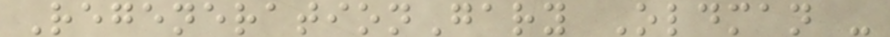RegenerationGary Oldman -
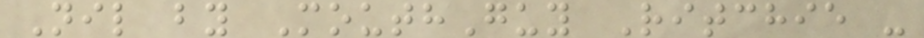Nil by MouthGuy Ritchie -
